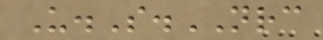U.S.NRC
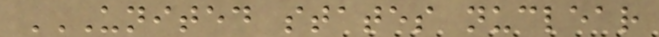UNITED STATES NUCLEAR
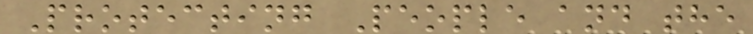Protecting People and the
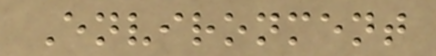Environment
